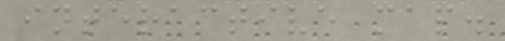interactive map.
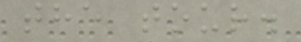the tour.
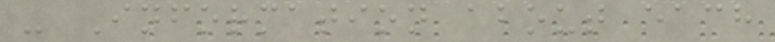- Information about each
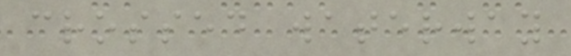crossed waterway
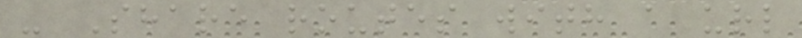- Share routes with a url
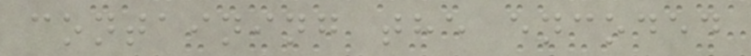containing the encoded
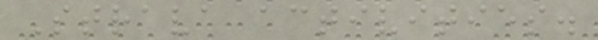Strava activities.
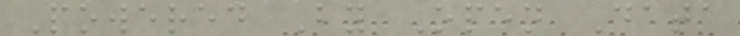Powered By Open Data
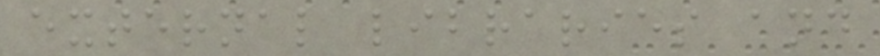external libraries and
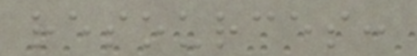resources:
